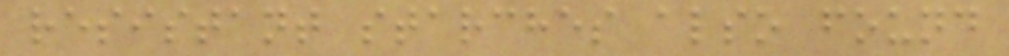resistant starches also found
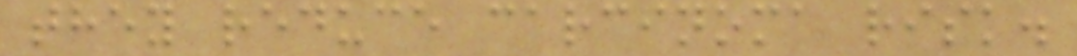they reduce carcinoma risk.
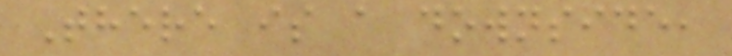There is a downside,
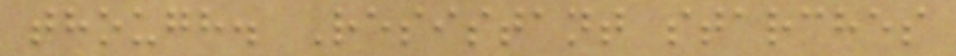though. Resistant starches
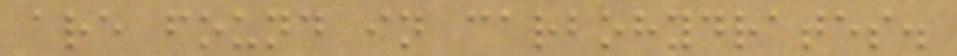are found in carbohydrates.
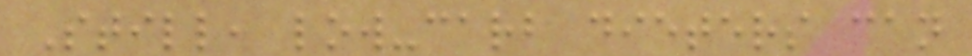Still, low-carb dieters can
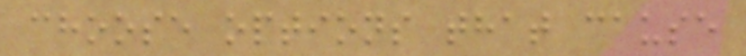choose options that cause
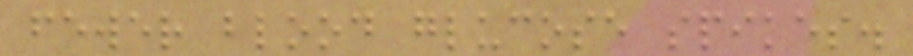fewer blood glucose spikes.
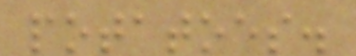potatoes.
